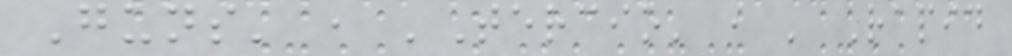Guns' , 'Tercio' , ' Rapid
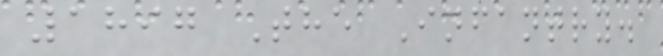1897 The Infantry.
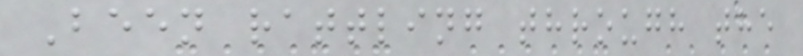Been rattling through the
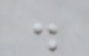.
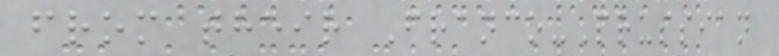from their Franco-Prussian
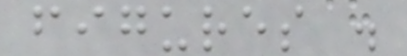figures .
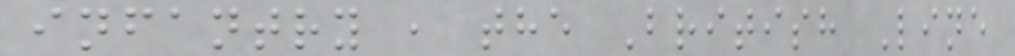infantry , the British Line
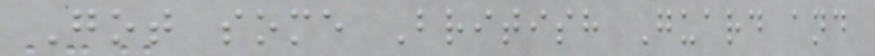Got some British Guard and
